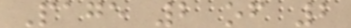Page 2 of 2
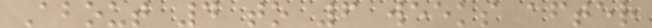About 4 to 6 weeks after
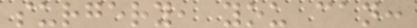surgery, you can:
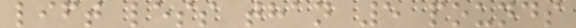lift less than 5 pounds
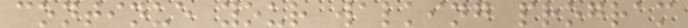continue your walking program
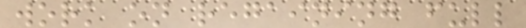work on regaining full
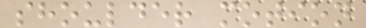shoulder motion
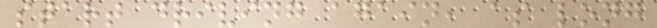start driving again, as long
